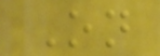On
